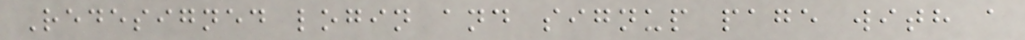Redesigned login and signup page with a
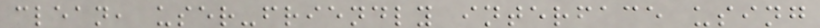clean, user-friendly interface using
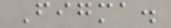Figma.
